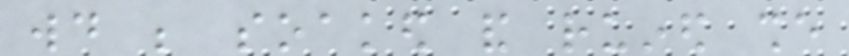would be soaked and ruined she
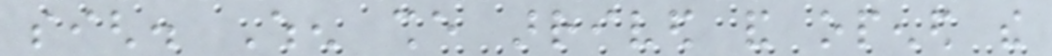sigh. When she arrived and opened the
